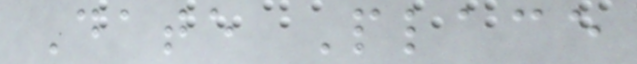Date Place
